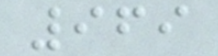969
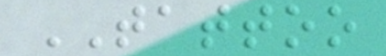TATTOO
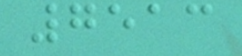7513
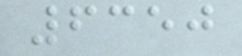6350
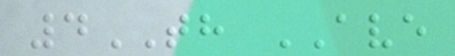4TH AVE
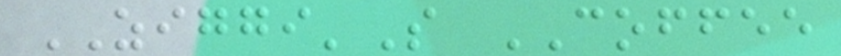ZIGGI'S COFFEE
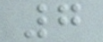7
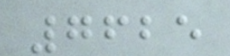7625
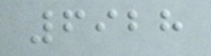6928
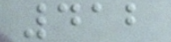412
